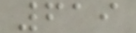619
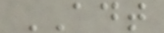ADT
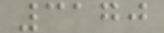3170
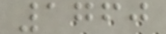1760
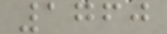1760
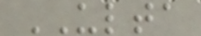ULTA
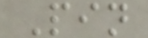Pin
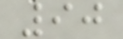90
